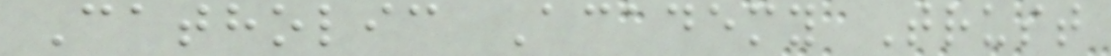Catholic Academy Trust
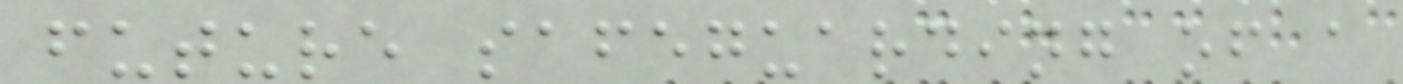future safeguarding of a
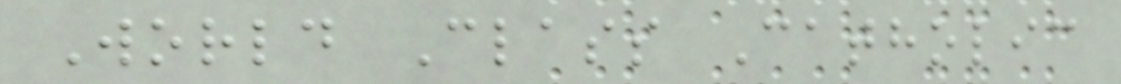World Class Catholic
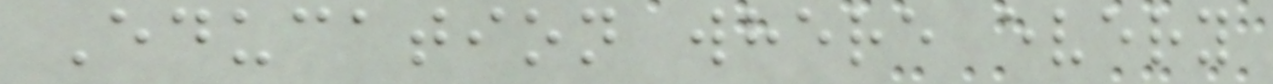Education where every
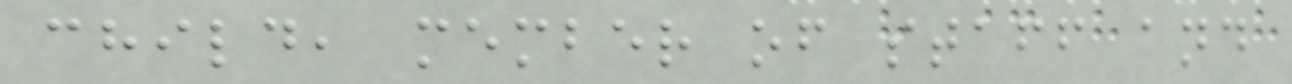child, member of staff and
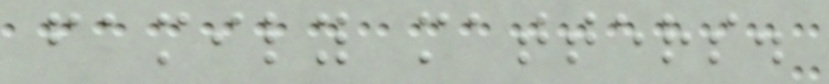family matters.
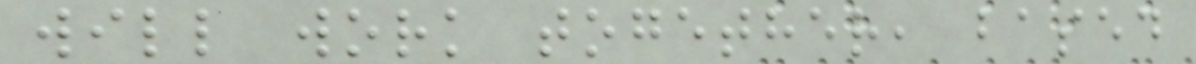will work together, based
